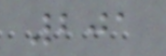201
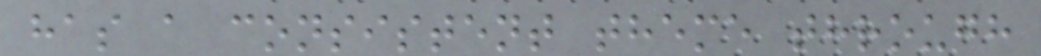has a consistent theme through
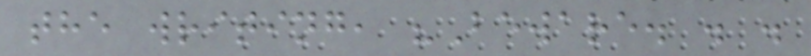the writing, "Beware. . .
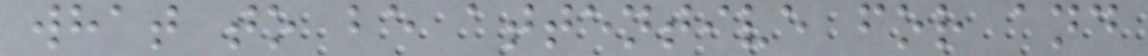what to be attentive for and
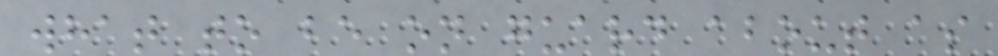what to be on guard about as
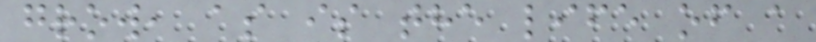grow, as is the life of a
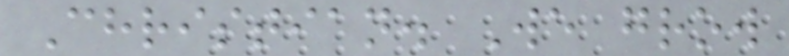Christian. We grow
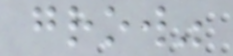grow"
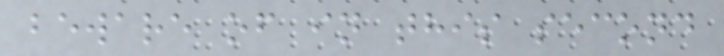beware of in this second
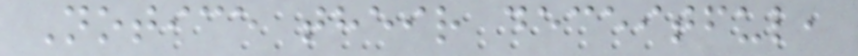Notice their deceitful,
